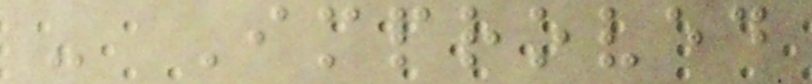- Improved
